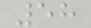58
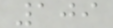109
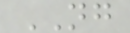NG
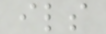ils
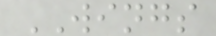WINGS
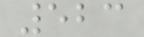523
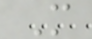M
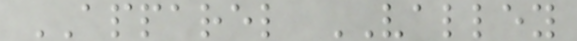APPAREL VALLEY
